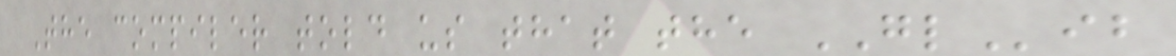The compiler told us that the GLib
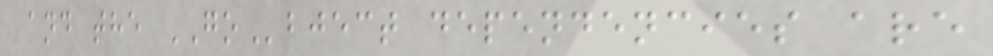and the GObject dependencies are
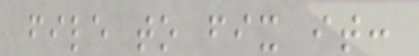file to fix it:
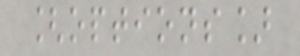[options]
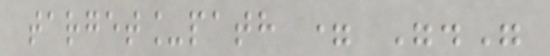target_path = "."
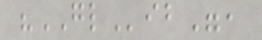"GLib",
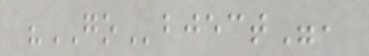"GObject",
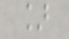]
